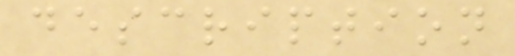description
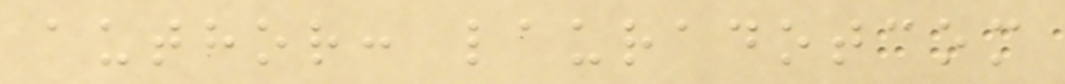author: lauradotcom
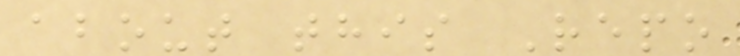about this Repo
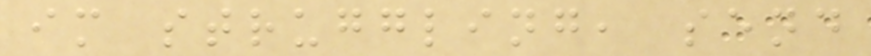im struggling, send
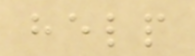help
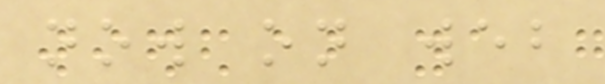now on web
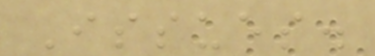Issues.
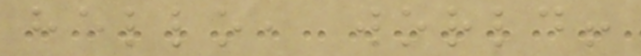hello, world!
